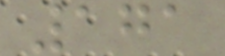171
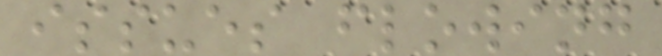issues flowing
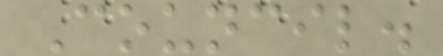Council.
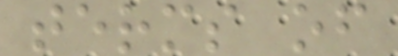terms of
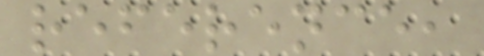reference,
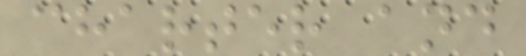charter and
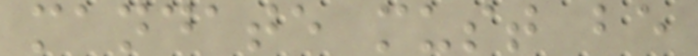mandate must be
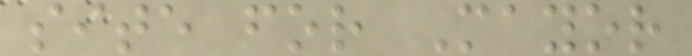site for Mayor
